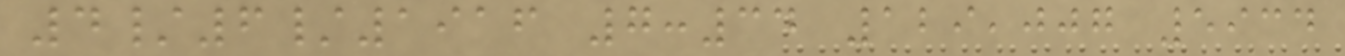4/6/1916 7:34 129,007 5934
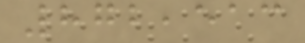872,513
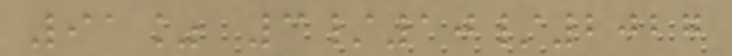91% 3/10/2027
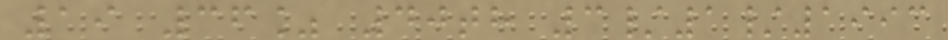19 36% 40th 3/1/1993
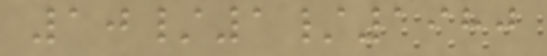10/1/1980
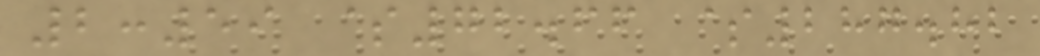2:59 $72.66 $287.82
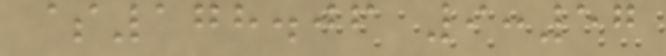$178.06 9:57
